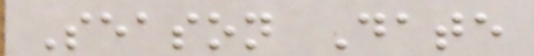Season Date
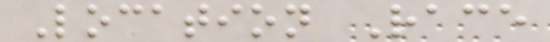Location Race
